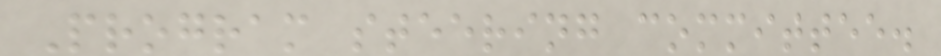Program steering committee.
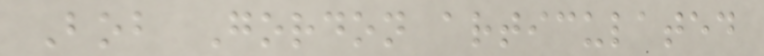Bob Gordon articulated
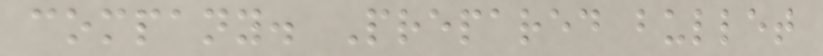company. Prepared bullet
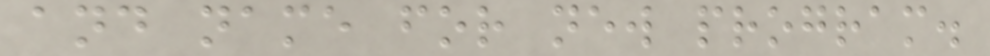and name for new program.
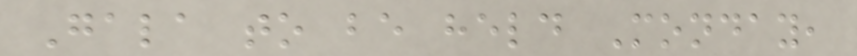Gala to be held Monday,
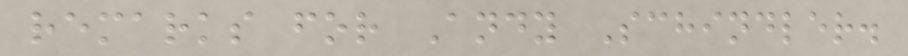remarks for Andy Schindler.
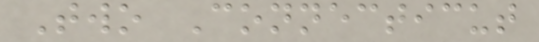Two Connecticut
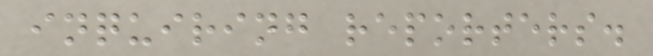inquiring reporters.
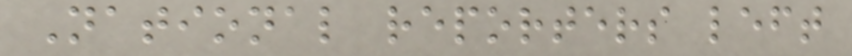National reporters left
